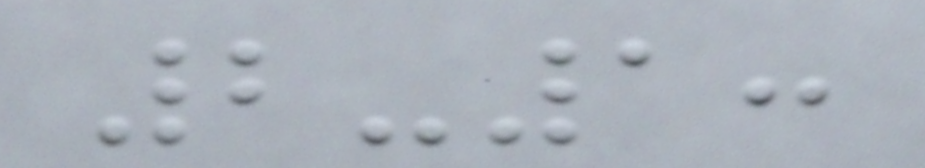2-1:
